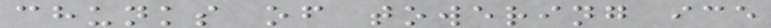chunks of towering ice
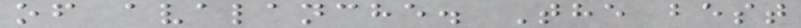of avalanche. The best
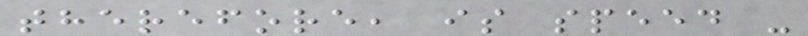therefore, is speed -
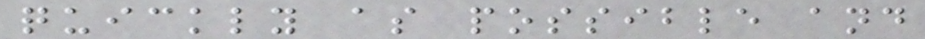quickly as possible and
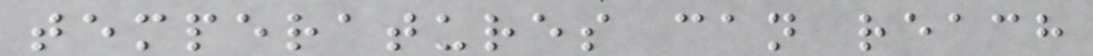temperatures can reach
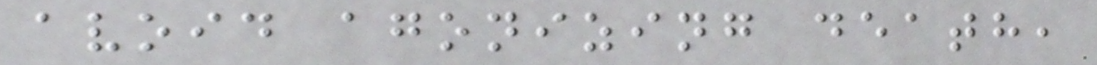avoid agonizing death,
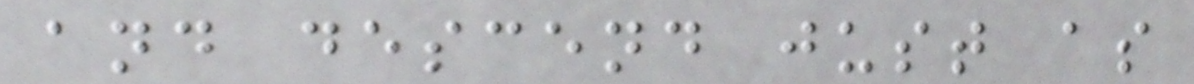and descend just as
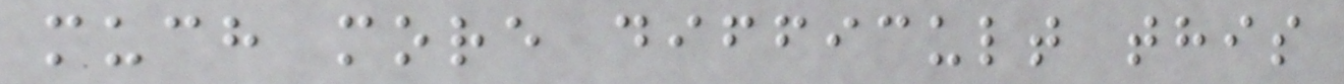much more difficult this
